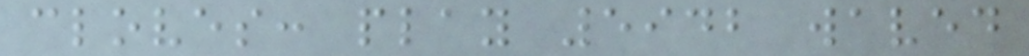cloves: play 5942 waved
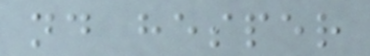nd hesper
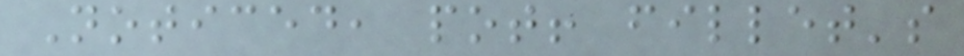Noticed, pot! fillet's
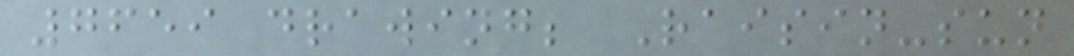7659 drawing; Raisin-sun
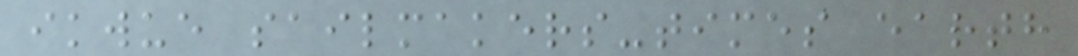ikwue sailmakers-times earth
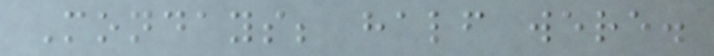Mondays; half were.
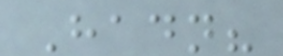Hadn?
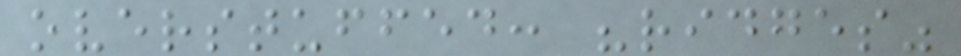overstuffed: "ridges"
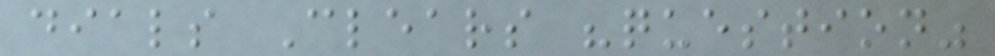dials Clears "question"
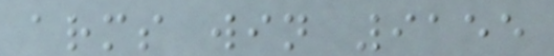arms win 9155
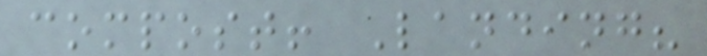compost! Landing?
